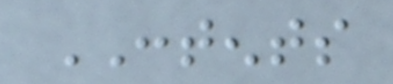CONTENTS
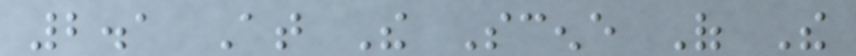2.1 At The Scene Of The
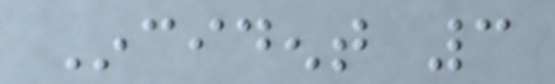Incident 3
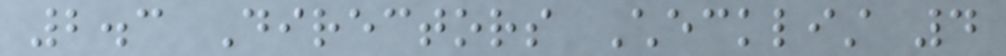2.3 Directors Checklist 4
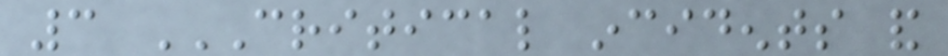3 CRITICAL INCIDENTS AND
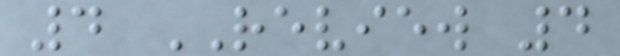4 REVIEW 4
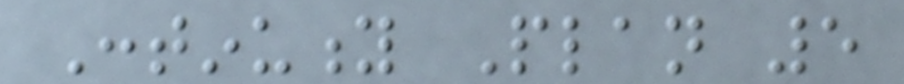Continuity Plan 5
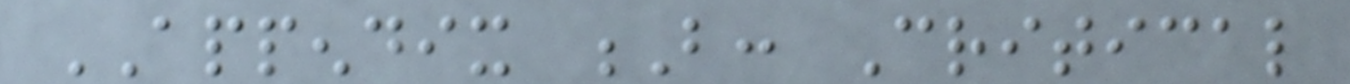APPENDIX B: Critical
